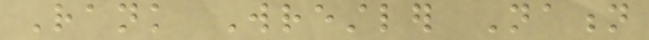Rank Wrestler Nation
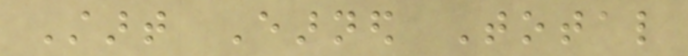Start Earned Total
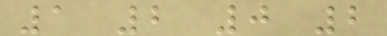1 2 0 2
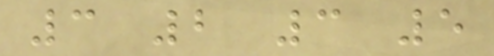3 2 3 5
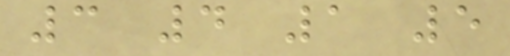3 4 1 5
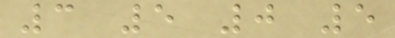3 5 0 5
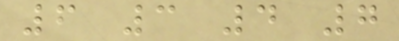6 3 4 7
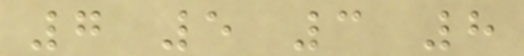7 5 3 8
